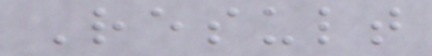Result
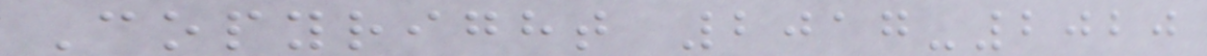Copyright 2017-2020
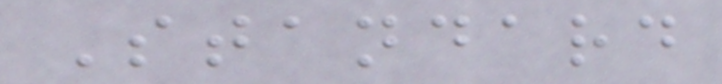Standard
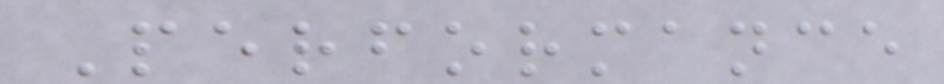Performance
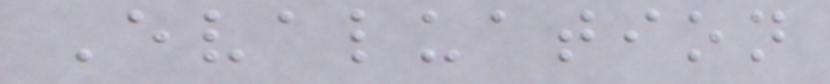Evaluation
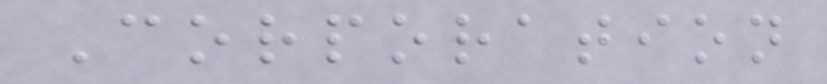Corporation
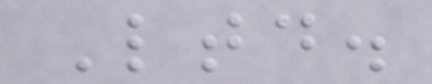Ltd.
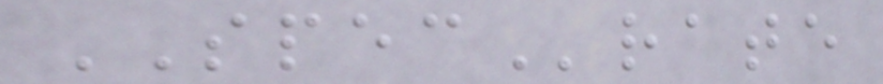SPECrate
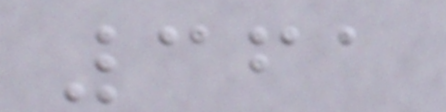361
